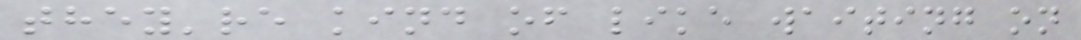they're kind of like waiting on
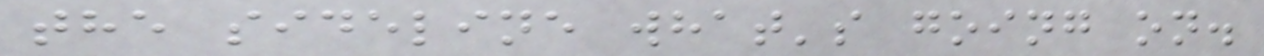the sideline what's going on.
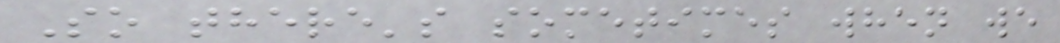So there's sometimes when we
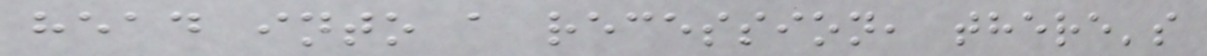head into a recession, there's
